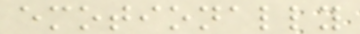emotionally
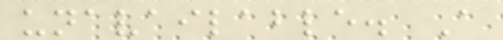unavailable. A
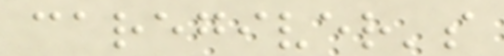caregiver's
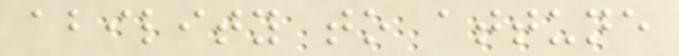ability to attune
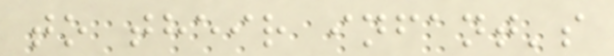to their infant's
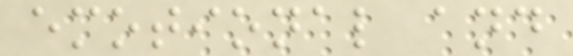emotional and
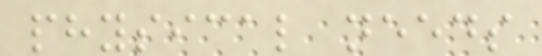physical needs
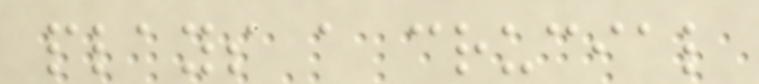plays a crucial
